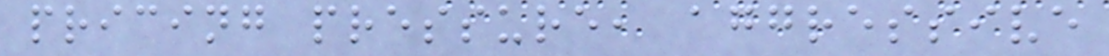pricing pressure, aggressive
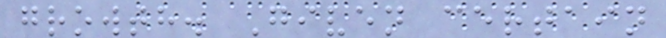growth. Given certain
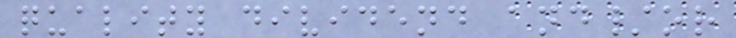quality dividend and/or
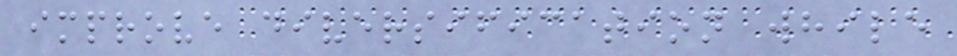improve diversification while
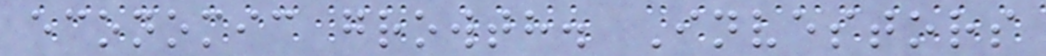economic growth. Investors
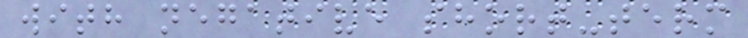with negative short-term
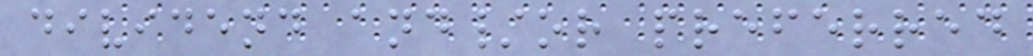dividend and/or preferred
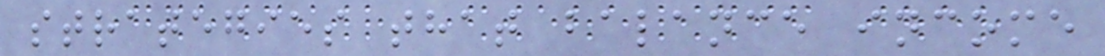strategies that balance income
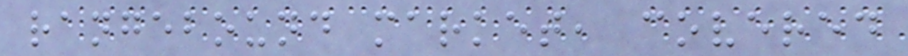rangebound market, covered
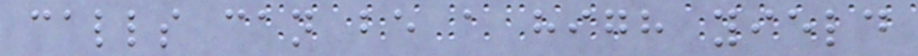calls can be a high yield
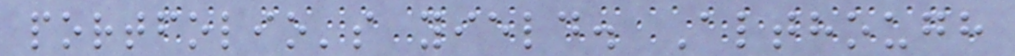portfolio's yield. Although
